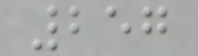257
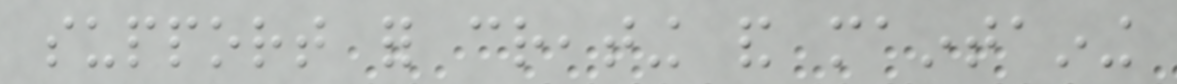support for creating and maintaining
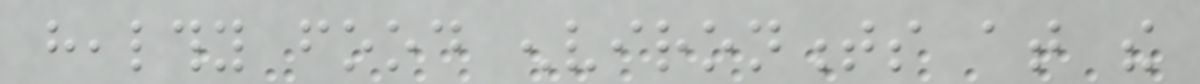healthy food environments at the
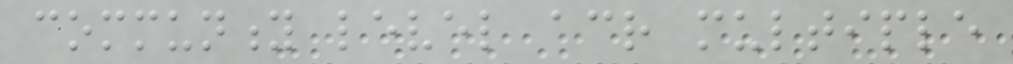community level across multiple
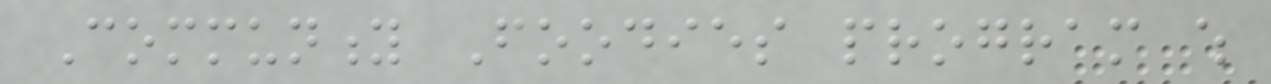Community Foodies program which
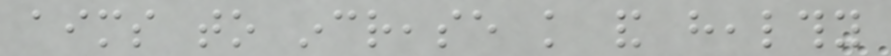aims to increase knowledge and healthy
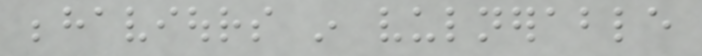behaviours in vulnerable
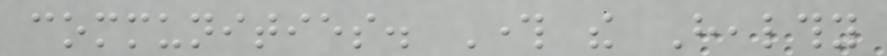communities. Through the Healthy
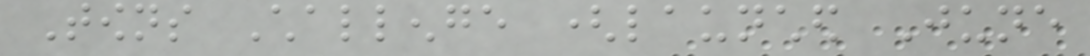Towns Challenge (launched June
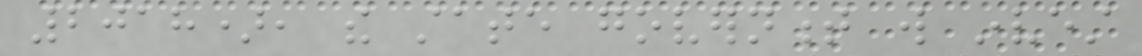2018), the state government will invest
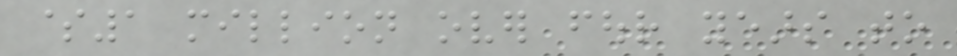$1 million over four years to
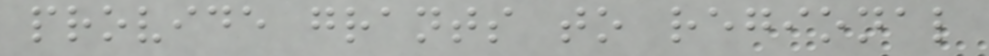provide grants to regional
